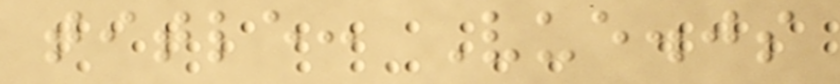title: Vue.js
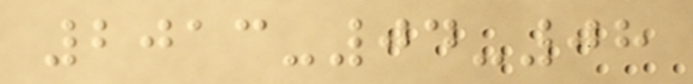2013-04-08
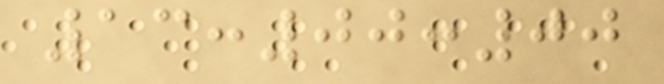13:00:00
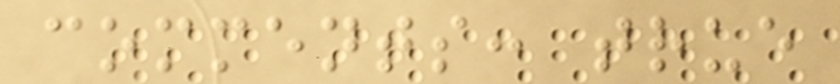comments: true
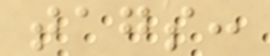tags:
